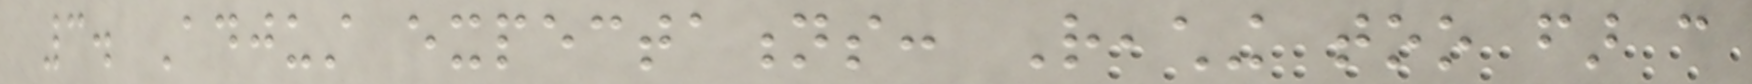3. Adjust expectations: Reaching too far can
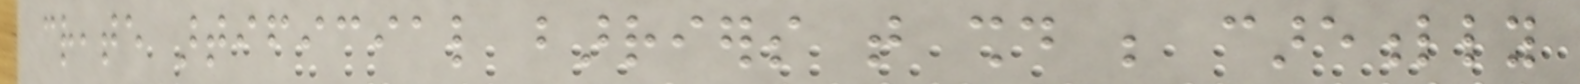create artificial barriers that should be carefully
